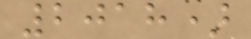2018)
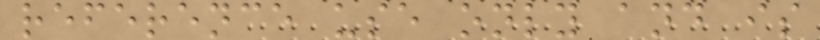reference use only and is
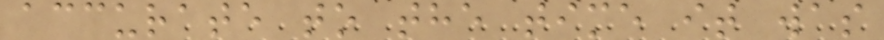accurate to the time it was
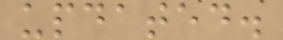updated.
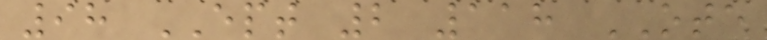98 EPT 2 118 OTE
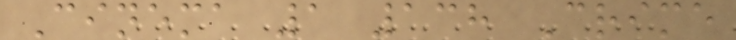Cinema 1 138 Crime
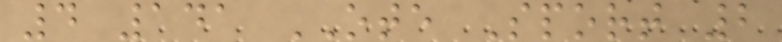4 141 OTE Sport 2
